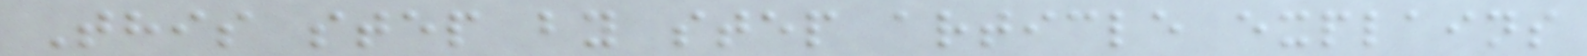This step by step article explains
